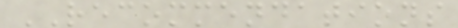RECOMMENDATIONS
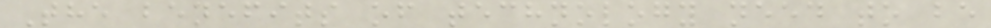The benefits of technology need to be
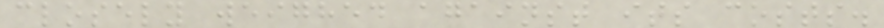closely weighed against its costs.
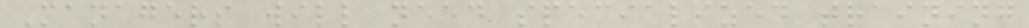Managers will need specialized training
